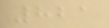821
